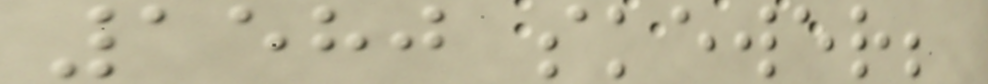1580 skewer;
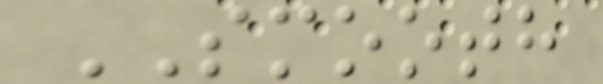SMOOTH
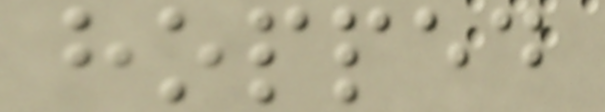hopped
